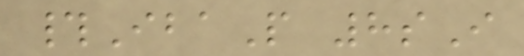#IbaP 8sI
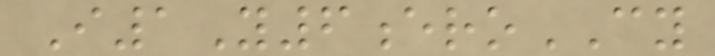I1Y6eroCY
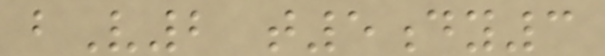bV2 t5dy3
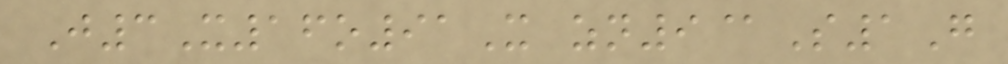J3X16o91X zn9@S1G
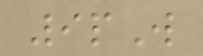9pW
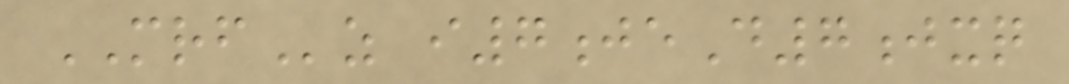MRFz i7jeD7jxq
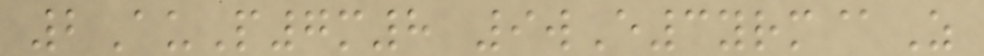2AuP7m8 9wE3yrm@Z
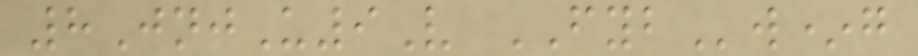8JnjU9V FYBw*g
